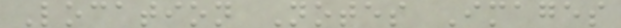Location Notes Images
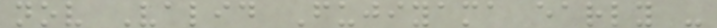nov Valid Fujiyama early -
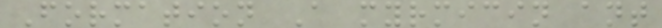Formation A myrmicin ant
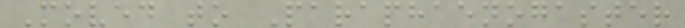Moved to Paraphaenogaster
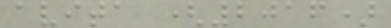avita (2016)
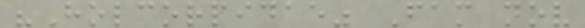"Holcorpidae" Fam nov
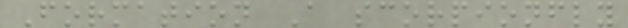Formation A scorpionfly
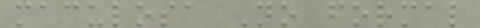maculosa No formal
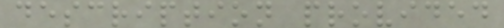description provided
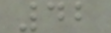42
